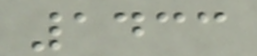1433
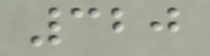320
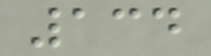134
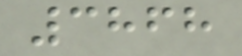3868
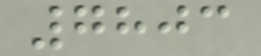7803
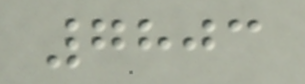7803
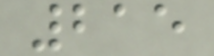215
